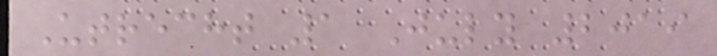Utrecht 1 July 2019
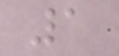1
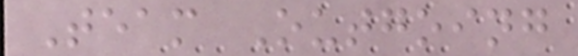Team Outgoing
